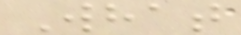What
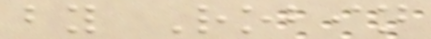by Robin
